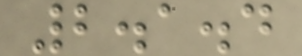2.1.4
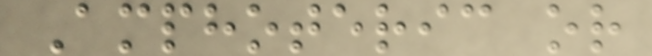Amphoteric or
